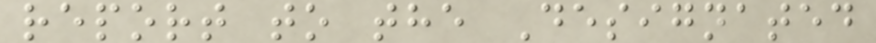report to the Designated
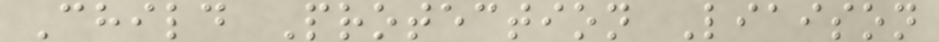Child Protection Liaison
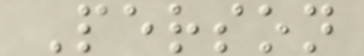Person
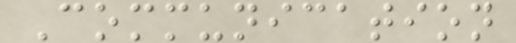Communication
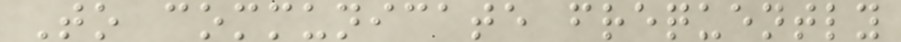To communicate frequently
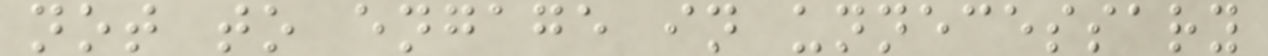not to engage in unnecessary
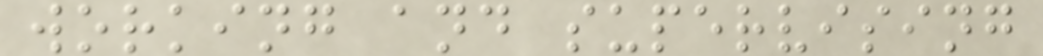working and supervising
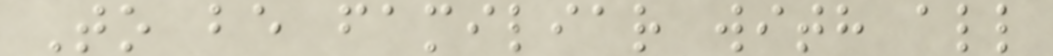To be familiar with all
